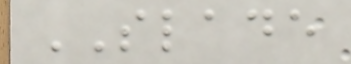SLADE
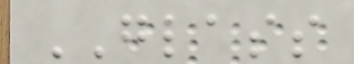GLASS
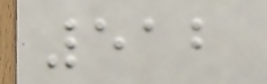512
